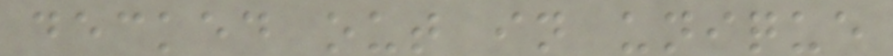decked out in unique
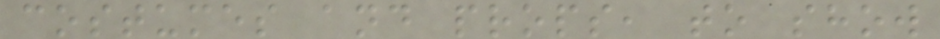costumes and props, to show
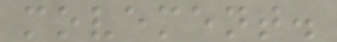movement.
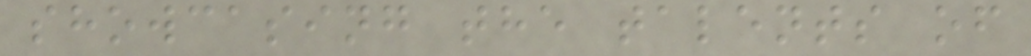showcasing the talents of
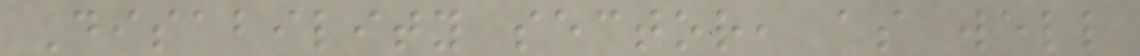Disability sector, as well
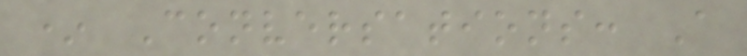* Conversations: A
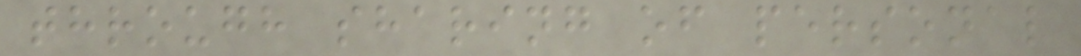through sharing of personal
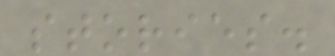stories.
